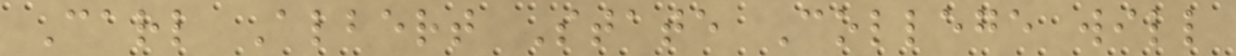Carl Albert State College will
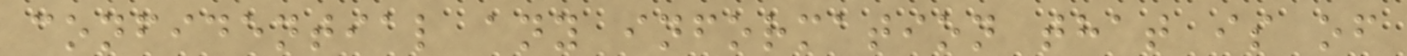confidential any information that is of
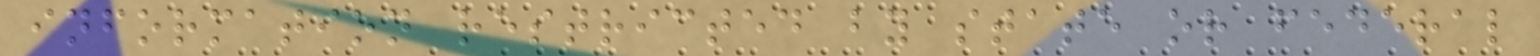information restricted by state or federal
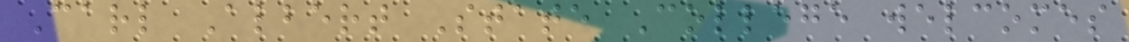Carl Albert State College welcomes
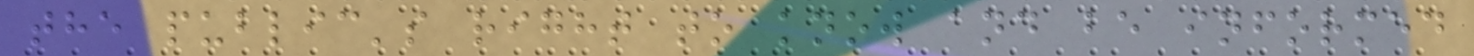the public's right to know and be informed
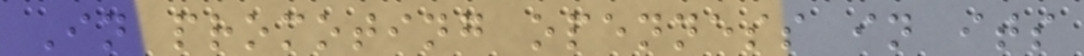In promoting openness in its
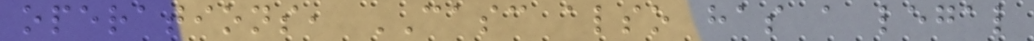operations, CASC also has a legal
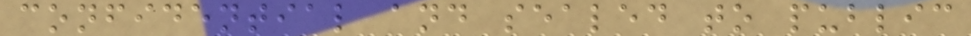confidential and sealed to public
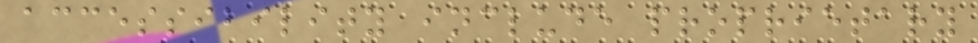accessibility include proprietary
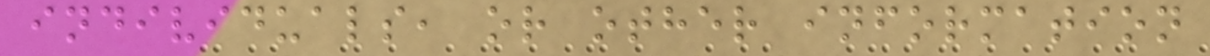individuals, or other information
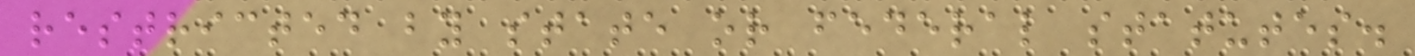restricted by state or federal statutes.
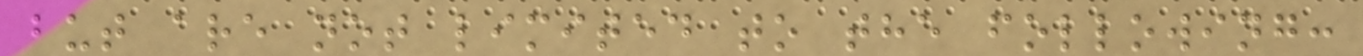but are not limited to the following:
